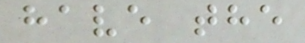have the
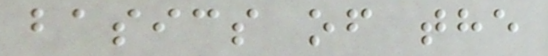basics of the
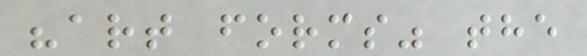"art forms" the
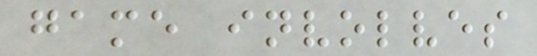game involves
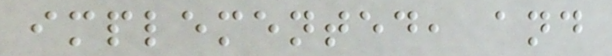implemented, and
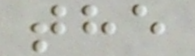the
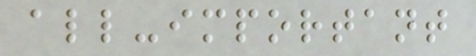all-important
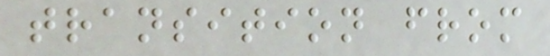transition from
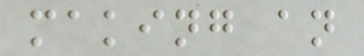making an
